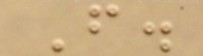F.
